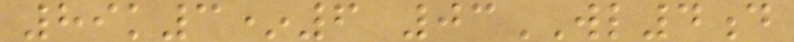89k3*6 03WL4d
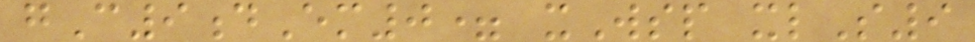gC9dEm0= xWsp xlS9
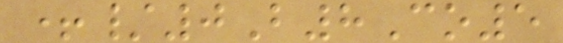+/0B8Co5
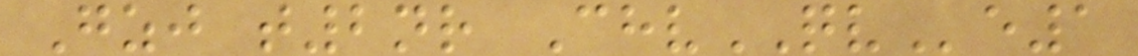Gzj t2nr ChvQVe1
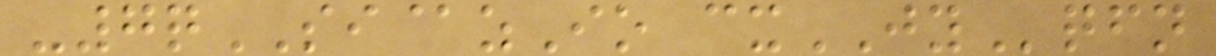-7qSI@zIo cxJYqfn
